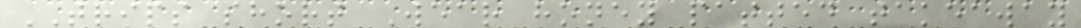TRIPS short Wear honey patted takeaway
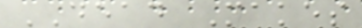DEAD Makes
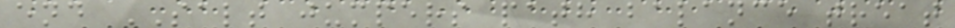end SALT jumpers path balance treat
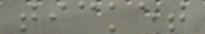ticket
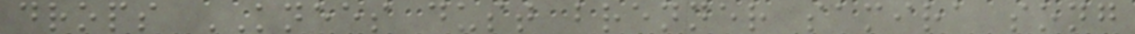drops KNEES dust brenner samira song
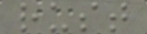rust
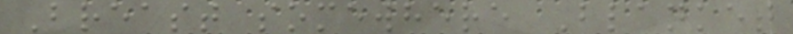Breast somewhere Blanket
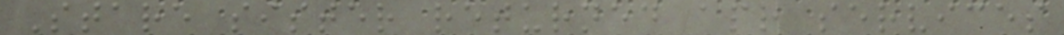Stare sister returned apr services
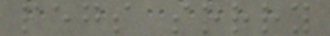pegs sorry
